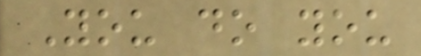You do you
